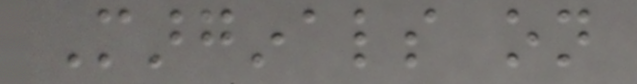Marginals on
